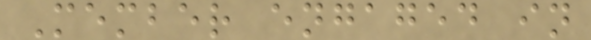Member engaged in
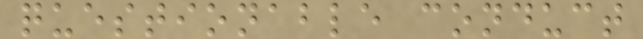questionable conduct
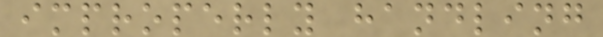improperly handling
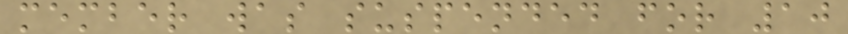member was suspended for 10
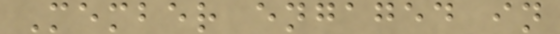Member engaged in
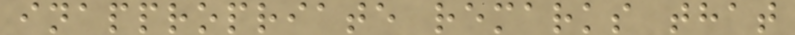inappropriate remarks that
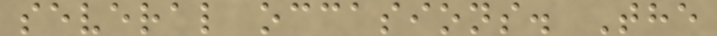several occasions. The
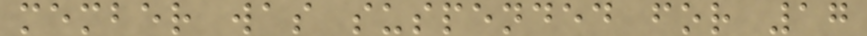member was suspended for 17
